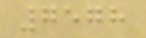7578
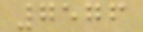7576
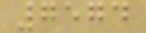7574
